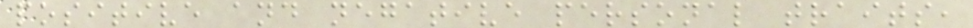positive and negative personal traits,
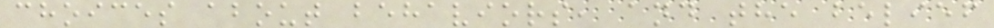choices about behaviors, and the belief
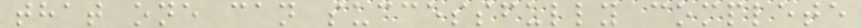that one can successfully complete
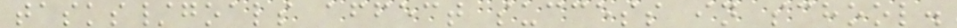tasks/goals affect success in school.
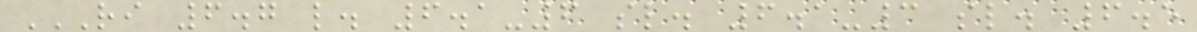RI 6.7 L. 6.1-6 SL. 6.1-3 SL. 6.5
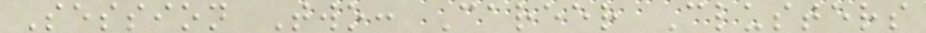Session Two: Career Clusters
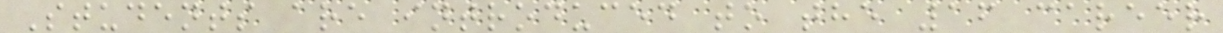Students are introduced to the 16 career
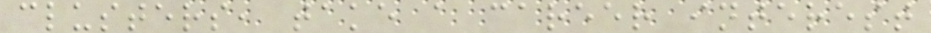clusters, take a career interest
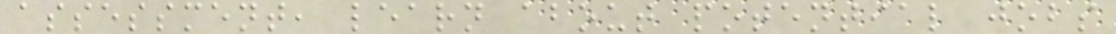assessment, learn about potential jobs
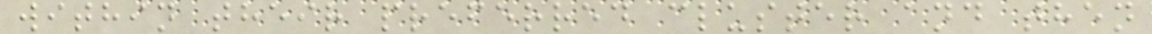within their preferred cluster and then
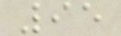95
